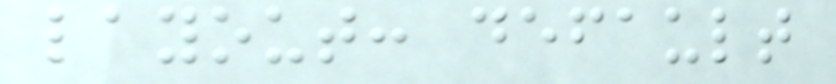layout: default
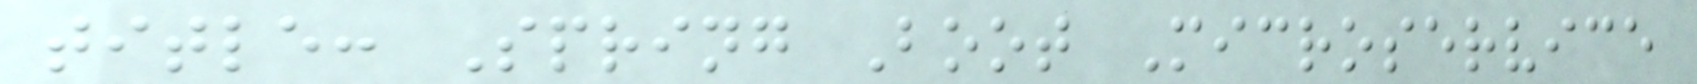title: Spring Boot Microservice
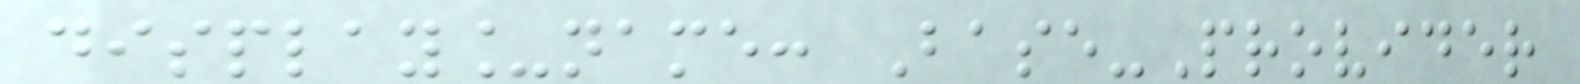display_name: Base-Provider
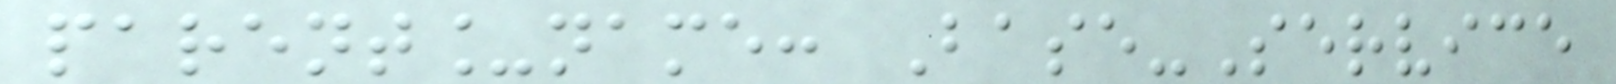parent_name: Base-Service
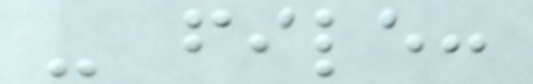- file:
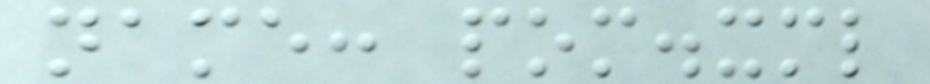name: pom.xml
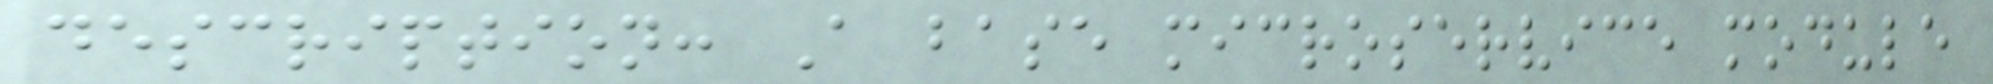description: A base microservice module
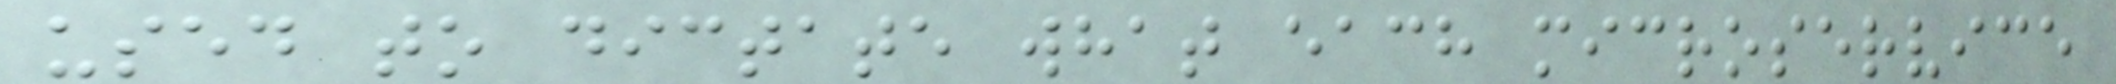used to dictate what each microservice
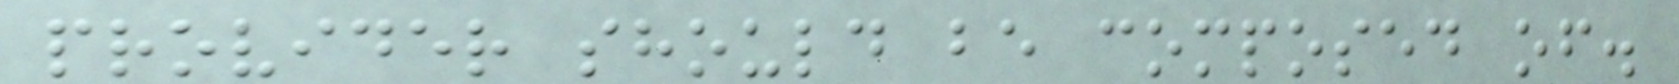provider should be composed of.
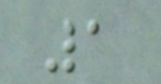1
